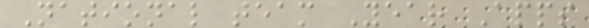National team Year Apps
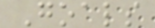Goals
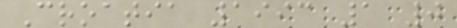Croatia 1993 1 0
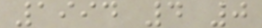1994 4 0
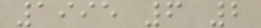1995 6 2
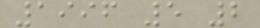1996 5 2
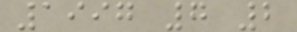1997 7 2
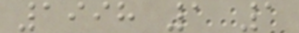1998 1 1
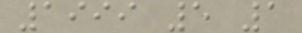1999 5 1
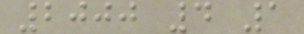2000 4 1
